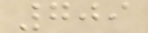709
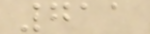711
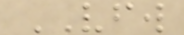VFW
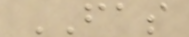FAS
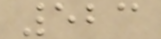523
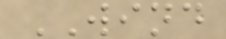WIND
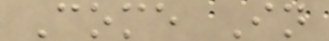Come In
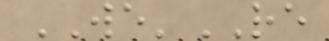WE'RE
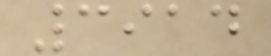3914
